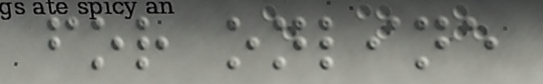for online
